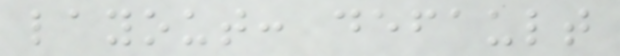layout: default
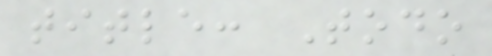title: Todo
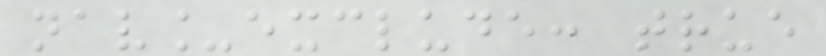nav_exclude: true
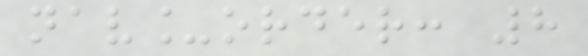nav_order: 8
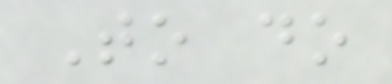To do
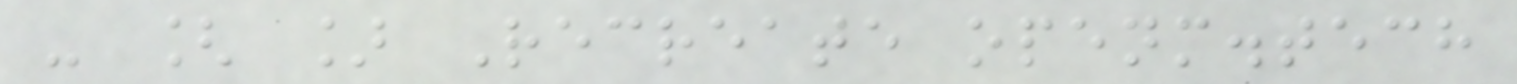- [ ] Recreate openm.tech
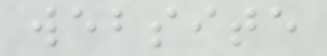website
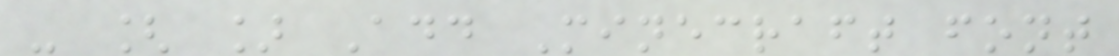- [ ] Add Minecraft font
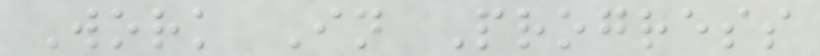Work In Progress
